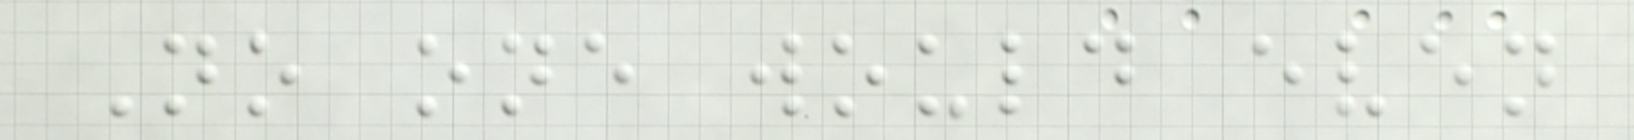No one would even
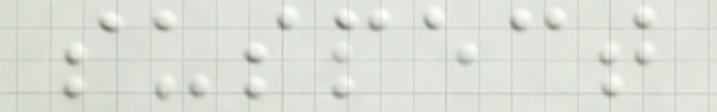suspect
